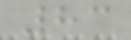83
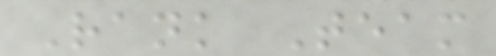Rank Team
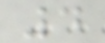4
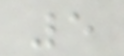5
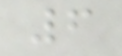6
